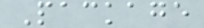Package
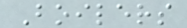Boilers
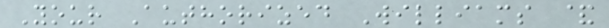Your Authorized Williams &
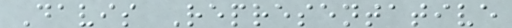Davis Representative
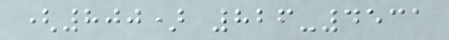(800) 826-4531
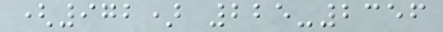(972) 225-2356
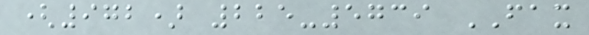(972) 225-5739 FAX
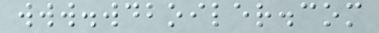www.wdboiler.com
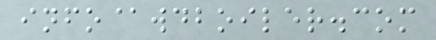info@wdboiler.com
